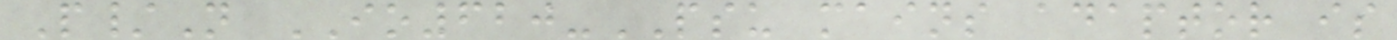P/N IO620-PSU mains adaptor is
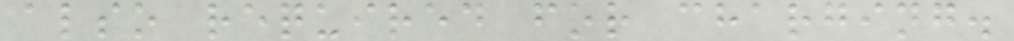also required for charging.
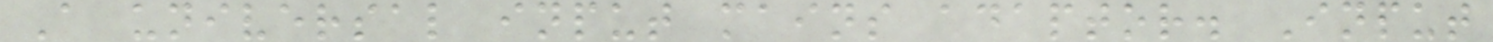A universal input mains adaptor. Input
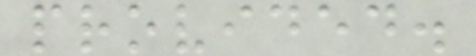provided.
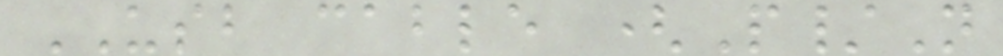USB cable (P/N
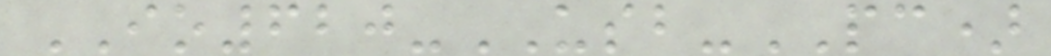IO620-USB-PC)
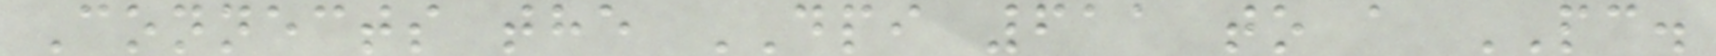Connects the DPI 611 to a PC.
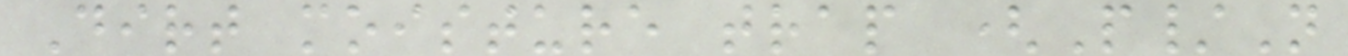Dirt moisture trap (P/N
